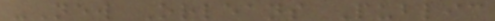-New Orleans Public
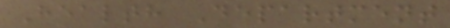Health Department
